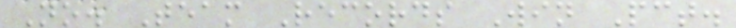No. Team Records Win Pct.
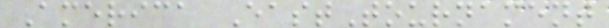America EastTournament
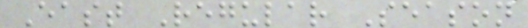East Regular Season
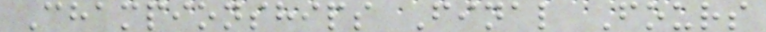Championships Final Fours
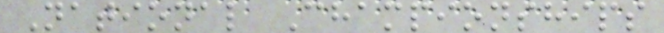National Championships
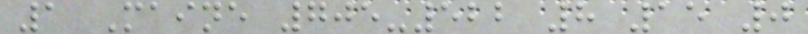1 Maine 705-522 8 15 0
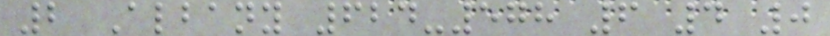2 Albany 624-578 6 4 0
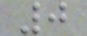0
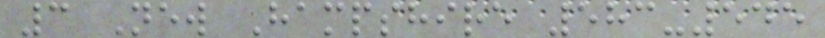3 New Hampshire 583-545
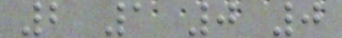2 1 0 0
